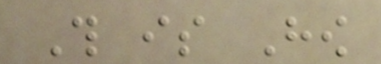This is How
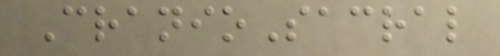CranioSacral
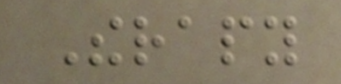Therapy
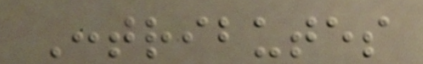Contributes
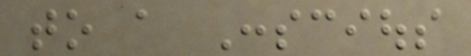to a Conscious
